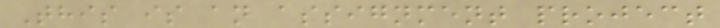This is an assignment project
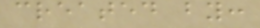created by:
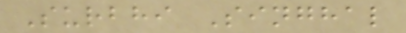Surbhi Singhal
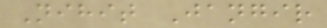Nihit Jangir
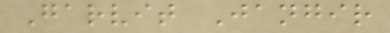Garvit Jangir
